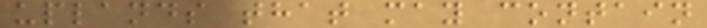uplands that may contain
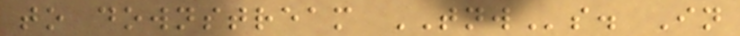to downstream TNWs. In
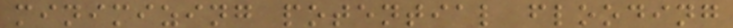minimizing potential flooding
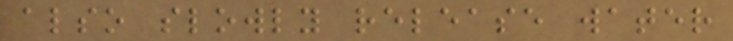also slowly release water
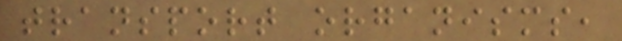transport organisms,
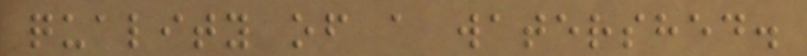quality of a watershed.
